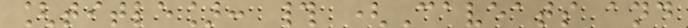[title]: # (Caveats and
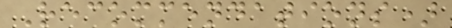Recommendations)
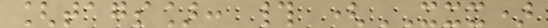[tags]: # (XXX)
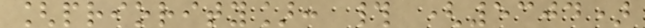[priority]: # (5304)
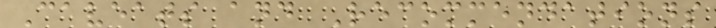Caveats and Recommendations
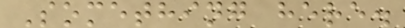Something here.
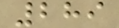289
